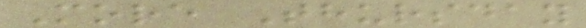More Thursday
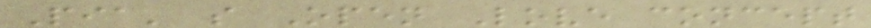Pia' s Open Love concept
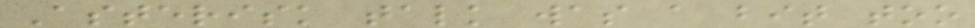Asterisk talk was a bit too
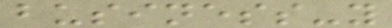business-y
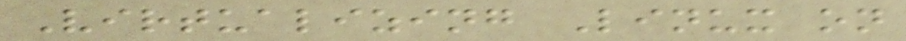Virtualizing Linux on
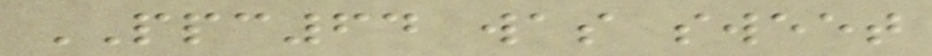PPC64 was sweet
